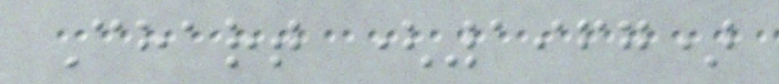Chart (1967)
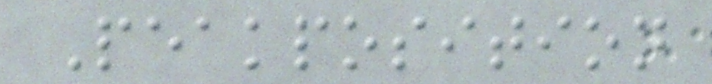Peakposition
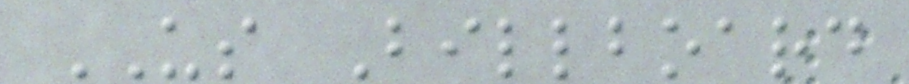US Billboard
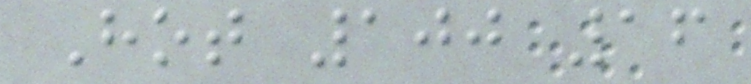Hot 100 16
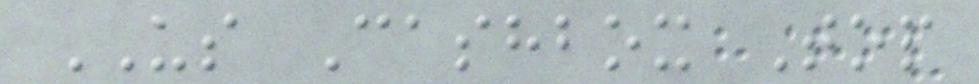US Cashbox Top
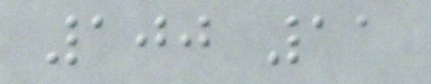100 11
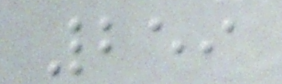259
